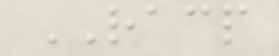RACP
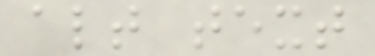alt text
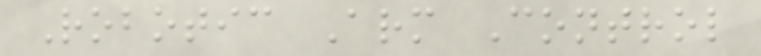Robotic Arm Control
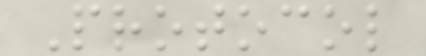Protocol
